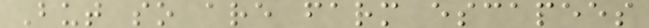But so are farm escapees
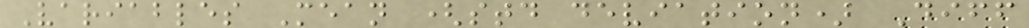Variables Mean (std deviation) Diff
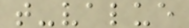t-value
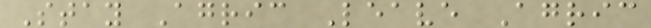Stay Agric Leave Agric
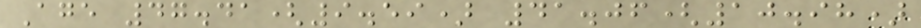Age 47.41(9.59) 41.06(10.98)
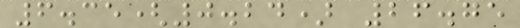6.35(0.24) 26.75
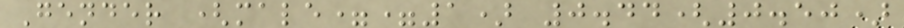Gender (male==1) 0.44(0.50)
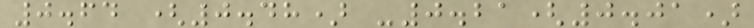0.64 (0.48) -0.21(0.01)
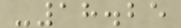-18.25
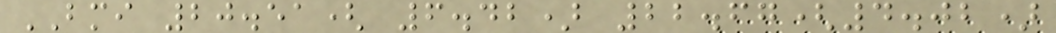BMI 20.51( 6.42) 22.67(4.02)
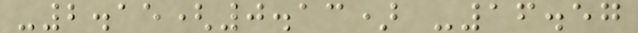-2.15(0.13) -16.57
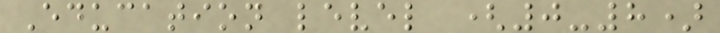Education level (0-8)
